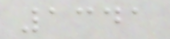1341
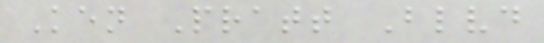Ken Pratt Blvd
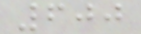600
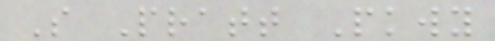S Pratt Pkwy
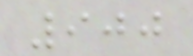900
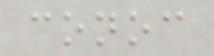conoc
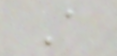A
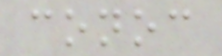conoc
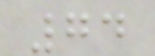74
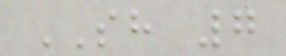SH 7
